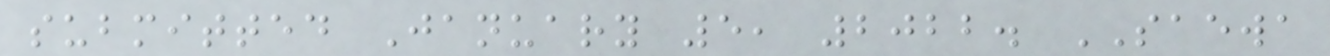submitted January 5, 2022. SAEWA
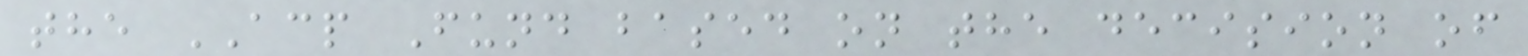the ACP Fund based on the decision of
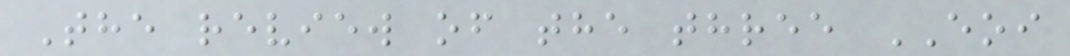The review of the three EOI
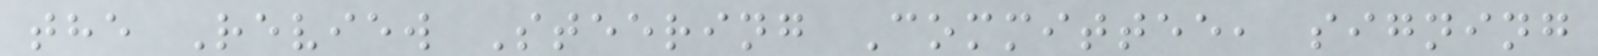the Review Steering Committee, signing
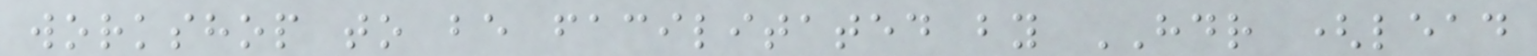workshop to be facilitated by HDR (lead
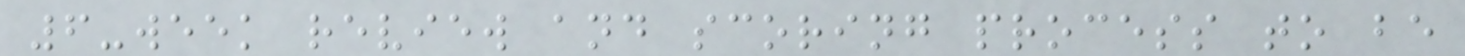6-week review and scoring process to be
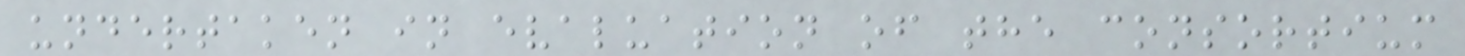undertaken in evaluation of the consortium
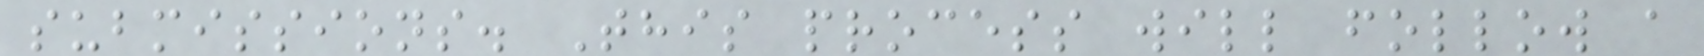submissions. This process will follow a
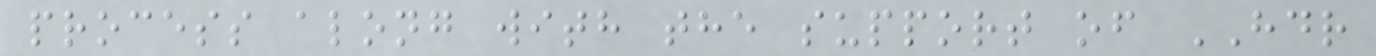process along with the support of HDR
